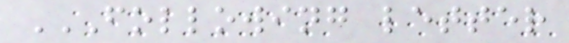FOLLOWING LETTER
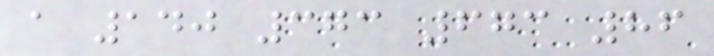a 140 373 673 86
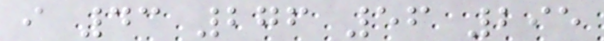i 43 276 56 295
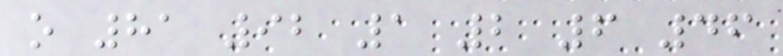o 81 92 1 2 6 46
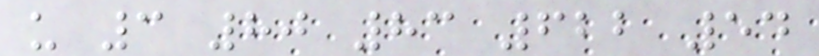u 3 80 83 622 54
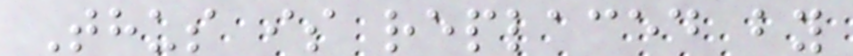Thus is replaced by
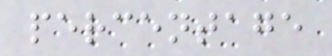percentage
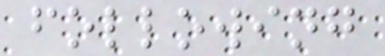following
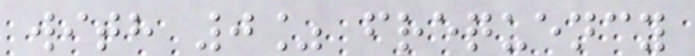with 0% frequency
